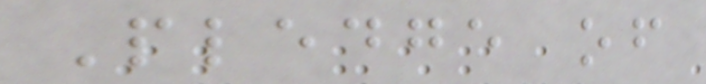Pledge of
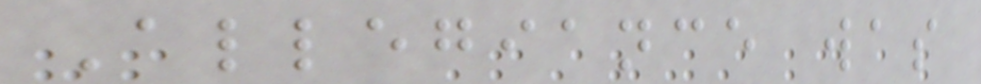Allegiance was
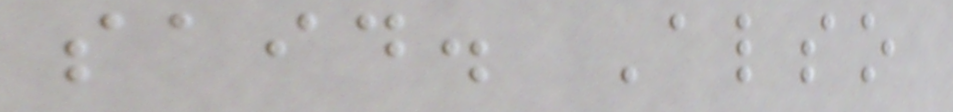said. Also
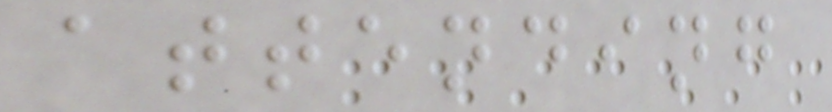attending
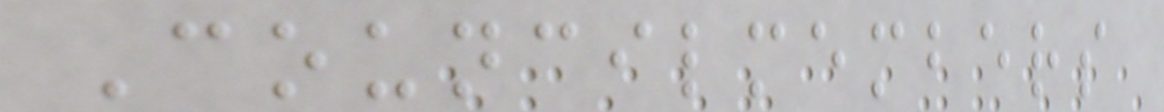Councilmembers
